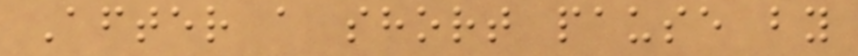After a short pause by
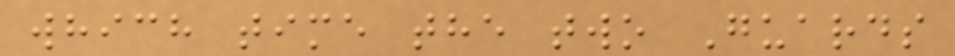which time the two Guards
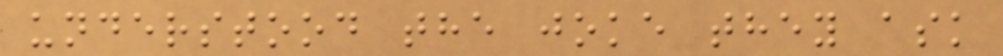understood the joke they ask
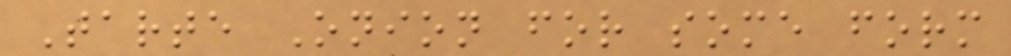Tarte Onion for some form
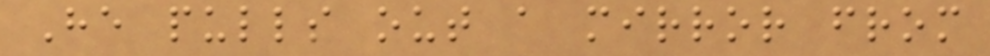He pulls out a mirror from
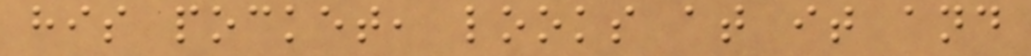his pocket, looks at it and
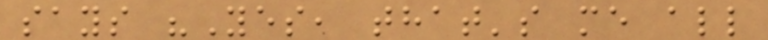says "Yes, that's me all
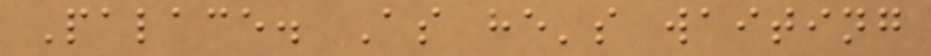Palace. As he's waiting
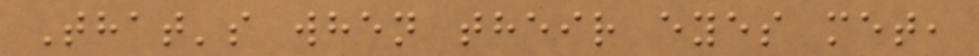That's when their eyes met,
